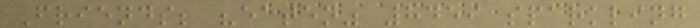Friends; "eaten" 8459 sparkling
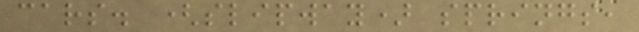cars. (slipway) springs,
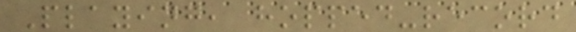Playing, hopped-record
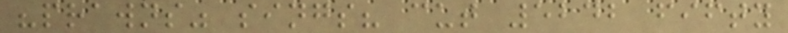"prawns" sings? cut 5242 fifty
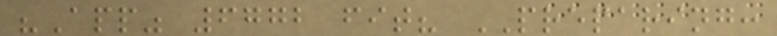"App" 6772 fit? PREPARING:
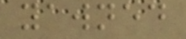yawned
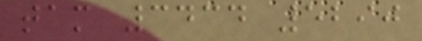tam 3434 5290
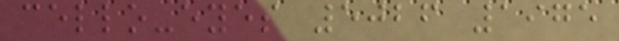cello-eyes 5026 1975
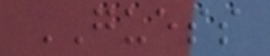GUESS
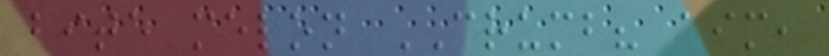bite melon CRUMB? aim,
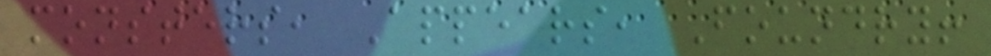monsters, Appears, Foundry!
